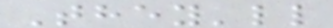They'll
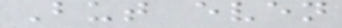But even
